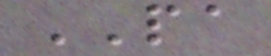PA
